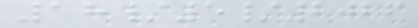18/5/2026
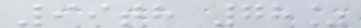99th 78%
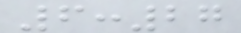6:27
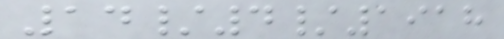14/4/1918
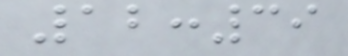12:39
